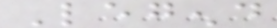Legend
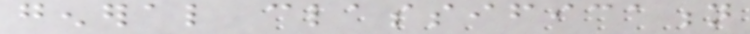general classification
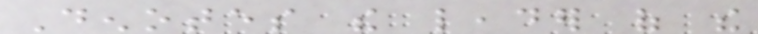Denotes the leader of the
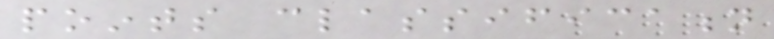points classification
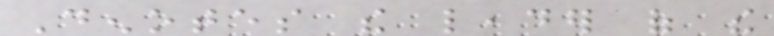Denotes the leader of the
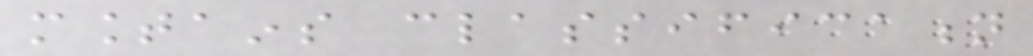mountains classification
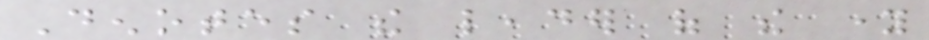Denotes the leader of the young
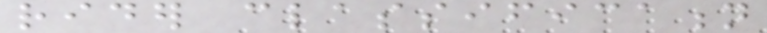rider classification
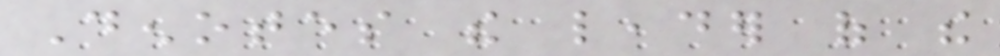Denotes the leader of the
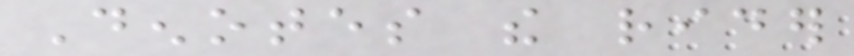Denotes the rider
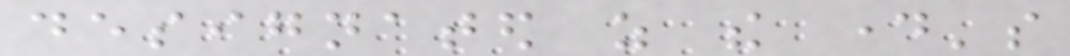designated as the day's
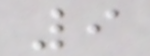9
